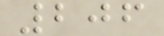206
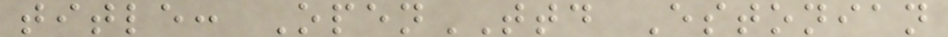title: OpenTTD Estonian
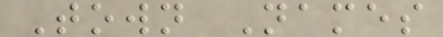Town Names
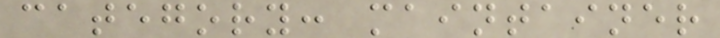category: maintainer
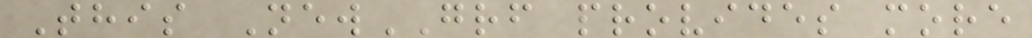This NewGRF provides more
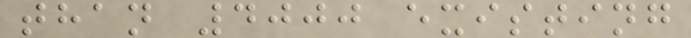than 4000 existing
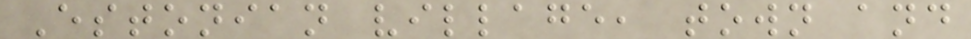Estonian village, town and
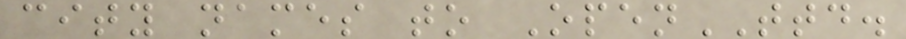city names to OpenTTD.
